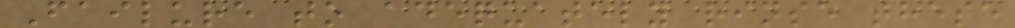Failure to adequately rinse these
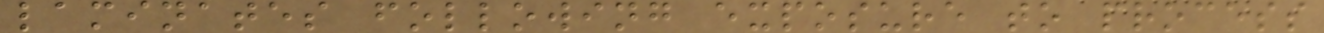laminates following exposure to process
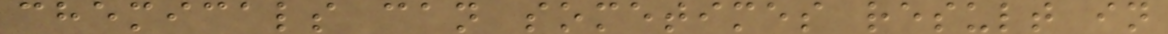chemicals can sometimes result in
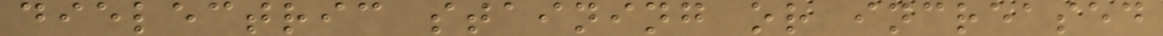dielectric staining or increased
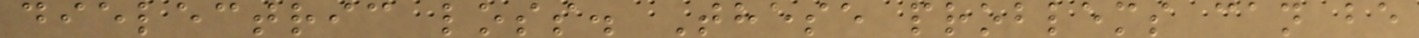dielectric loss. These problems can be
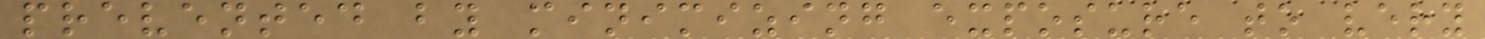prevented by minimizing exposure to very
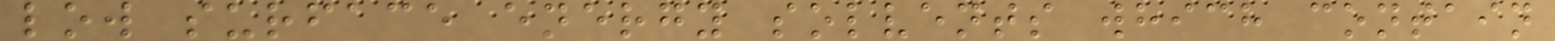low surface energy solvents which contain
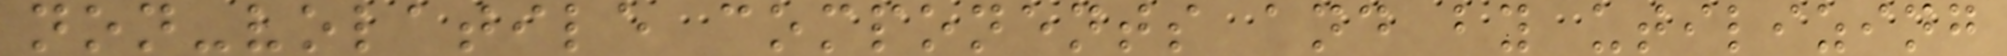non-volatile components and by utilizing
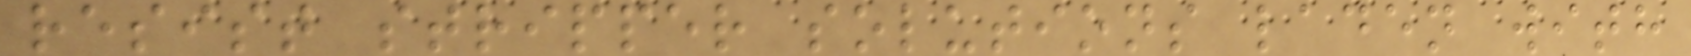resist stripper solutions laden with
